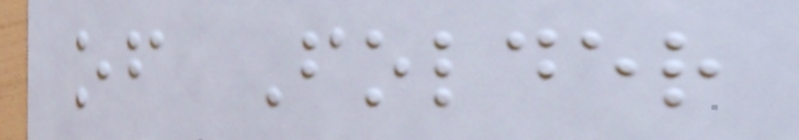of Folder
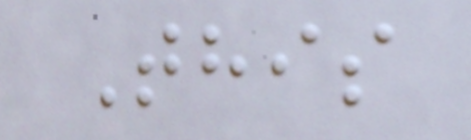This
